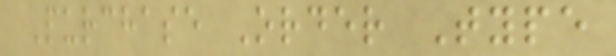Purchase Order Type
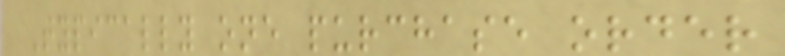Typically one purchase order
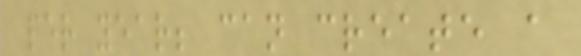per year; can create a
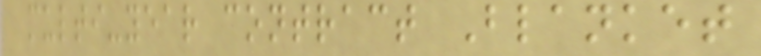multi-year contract Blanket
